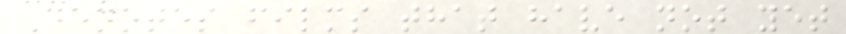Denotes films that have not yet
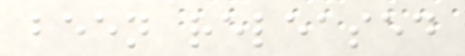been released
